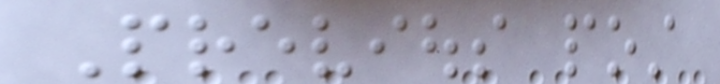Previous post
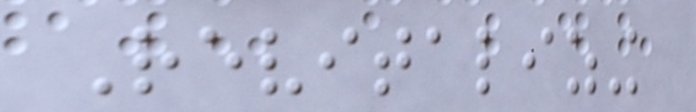Revitalizing
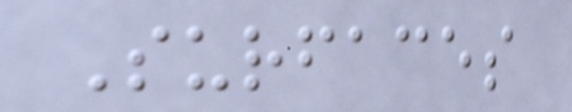Surfaces
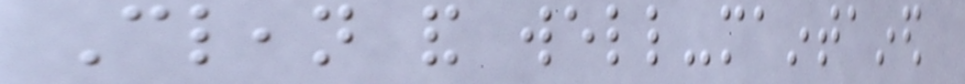Clean and well-maintained
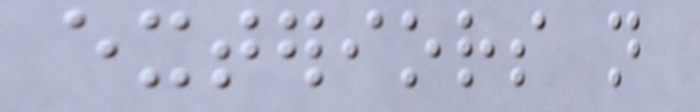exteriors not
